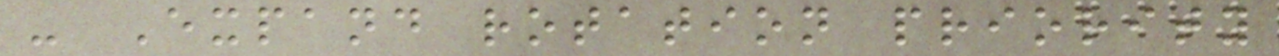- Expand rotation priority
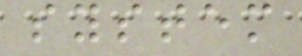system
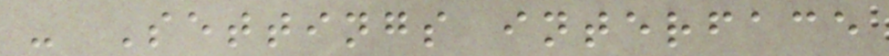- Settings interface
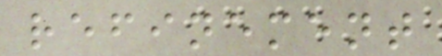refinement
